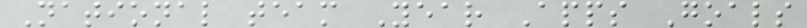National team Year Apps Goals
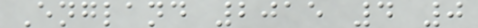England 2015 4 0
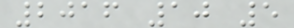2016 10 5
